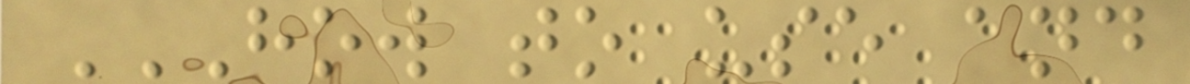HOW TO USE AND
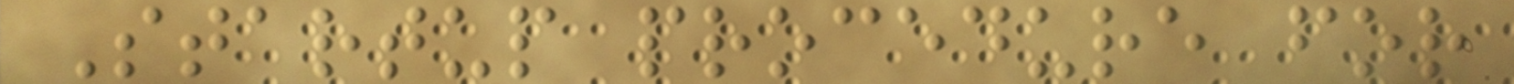Startup procedure for
